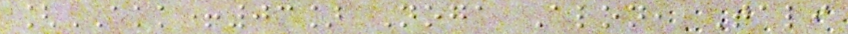[AKK+03] Noga Alon, Tali
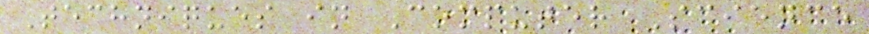Techniques in Computer Science
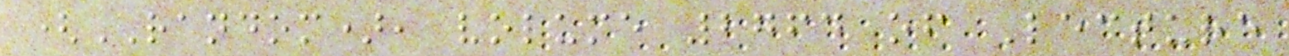(RANDOM), volume 2764 of Lecture
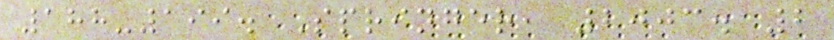188-199. Springer, 2003. 2
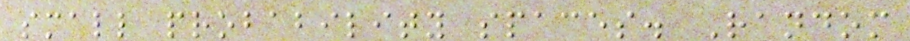small probability spaces. Random
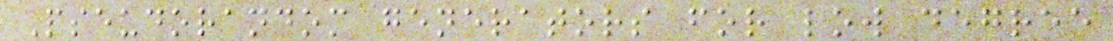Pseudorandom generators for low degree
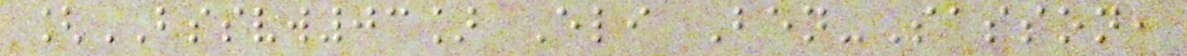[BSSVW03] Eli Ben-Sasson,
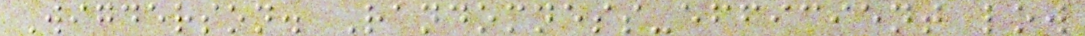Wigderson. Randomness-efficient low
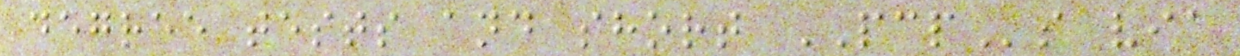degree tests and short PCPs via
